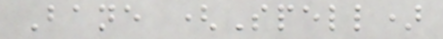Bane (Spell)
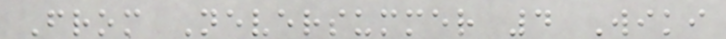From Neversummer 4 Wiki
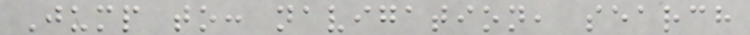Jump to: navigation, search
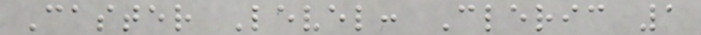Caster Level: Cleric 1
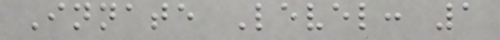Innate Level: 1
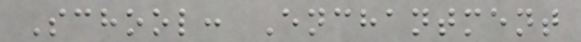School: Enchantment
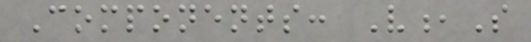Components: V,S
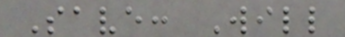Save: Will
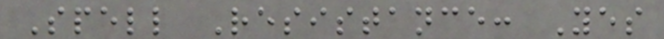Spell Resistance: Yes
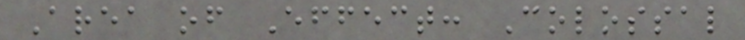Area of Effect: Colossal
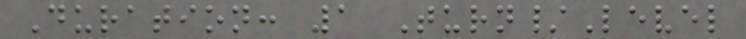Duration: 1 Turn/Level
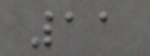11
